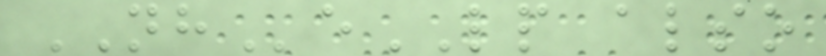NHeLP also
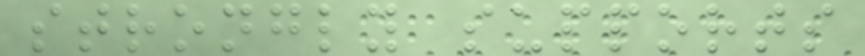strongly supports
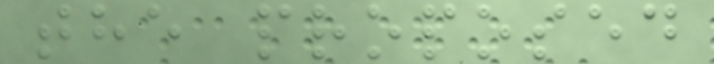the proposed
